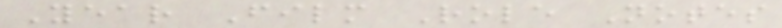Year Film Role Notes
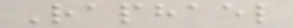Raphael
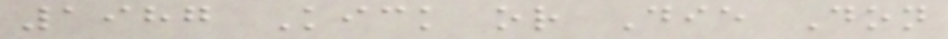1987 Kick or Die Don
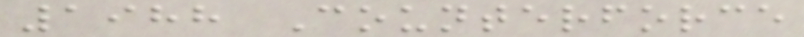1988 Counterforce
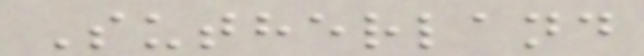Sutherland
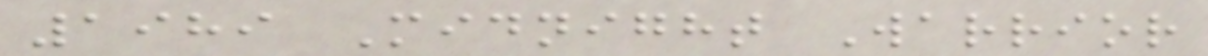1989 Midnight Warrior
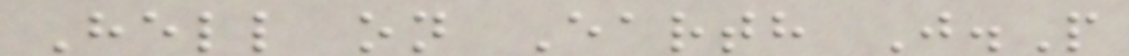Hell on Earth J.P
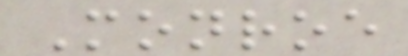Monroe
